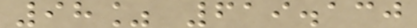98% 619.130
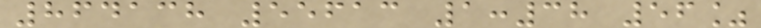864138 55613 1:38 56%
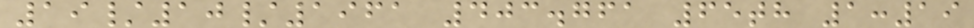19/10/1961 403.761 65th 1:19
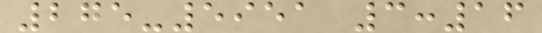275-5951 3:16
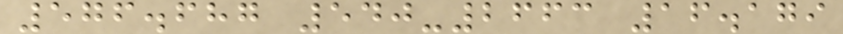576.687 540-2663 16.179
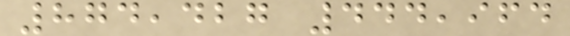874,427 444,964
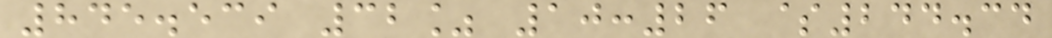845.539 32% 10:26 $244.34
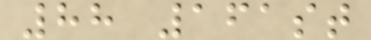88 161st
